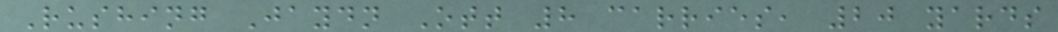Rushing Jaydn Ott 8 carries, 20 yards
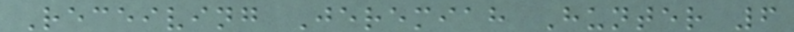Receiving Jeremiah Hunter 6
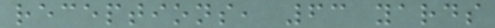receptions, 63 yards
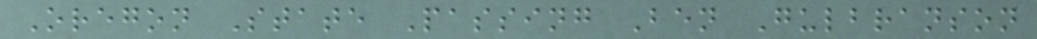Oregon State Passing Ben Gulbranson
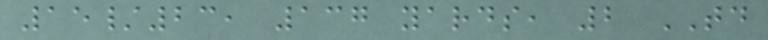15/23, 137 yards, 2 TD
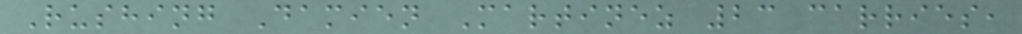Rushing Damien Martinez 23 carries,
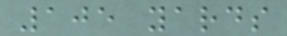105 yards
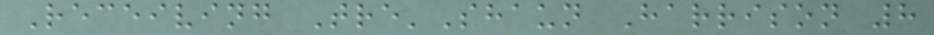Receiving Tre'Shaun Harrison 8
